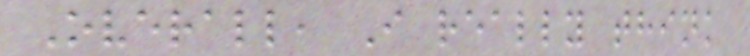Overall, I really think
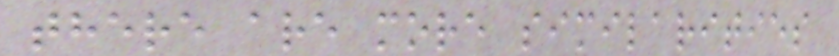there are more similarities
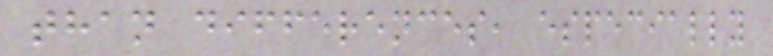than differences, especially
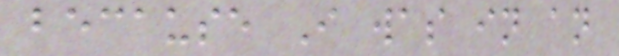because I was in an
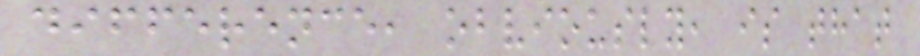difference, obviously, is that
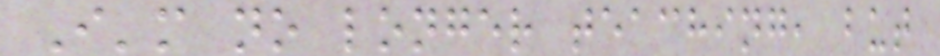I'm no longer teaching, but
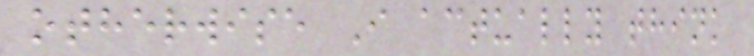otherwise I actually think
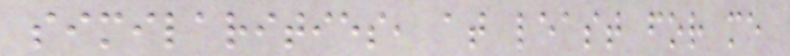similarities, at least for me
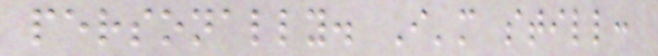personally. I'm still:
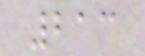213
